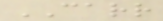CARR
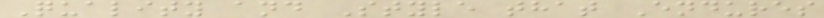Quality and Style that Endures
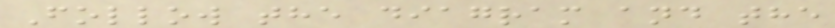Follow the diagram and the
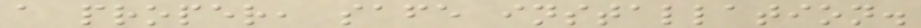a proper, safe installation.
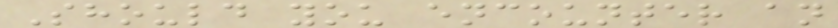Should you encounter an
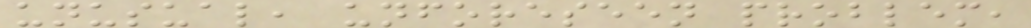unusual, unforeseen problem,
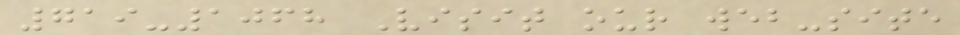719-1068 Visit our web-site
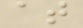at
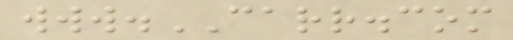www.CARR.com
